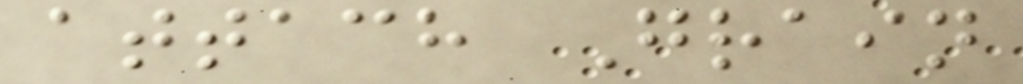attach Grain
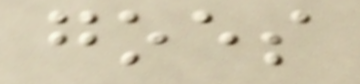goes
